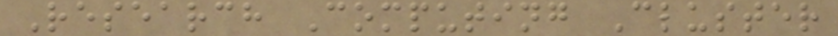Research Computing Cluster
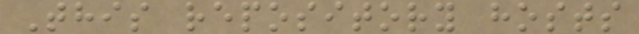This repository hosts
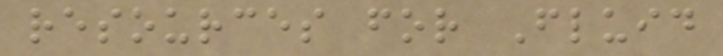resources for Fluid
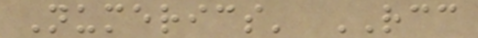Numerics' RCC
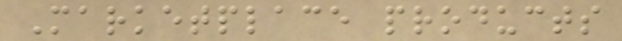Marketplace products
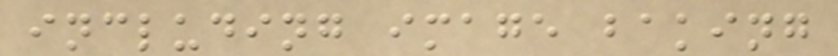including image baking
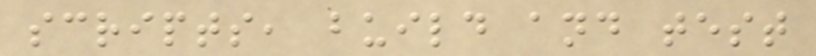scripts, build and test
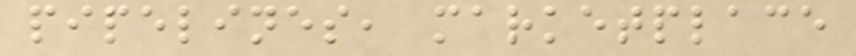pipelines, marketplace
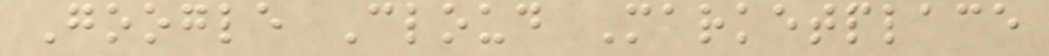Google Cloud Marketplace
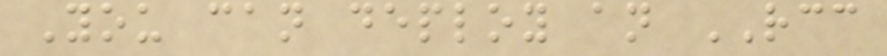You can deploy an RCC
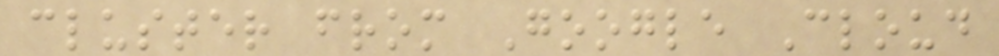cluster from Google Cloud
